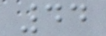44
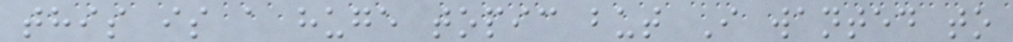this is a huge topic but I wanted to
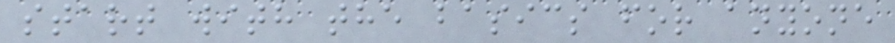start with the basics for anyone
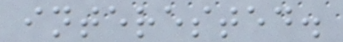interested.
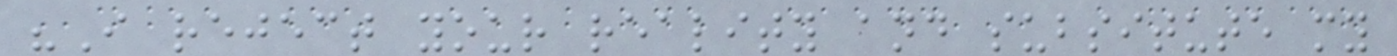"I reject your reality and subsitute my
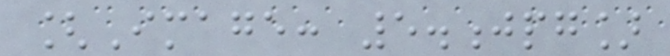[Image: 5.jpg]
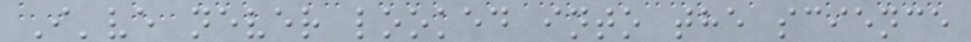I've never looked into the science
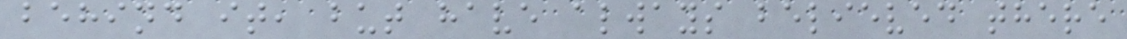behind it, but have always believed there
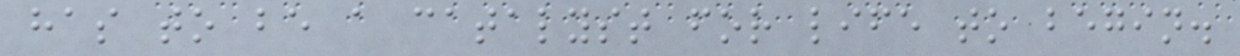has to be a catalyst for life to begin.
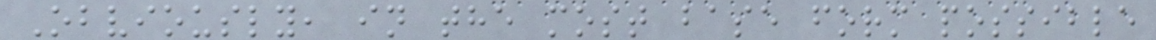Obviously, in the most base form possible
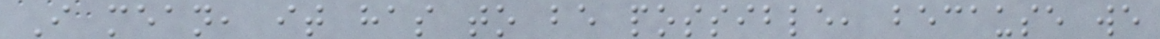I mean, it has to be possible, because we
